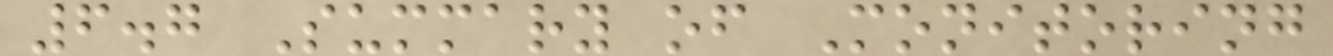6.7 Summary of Monitoring
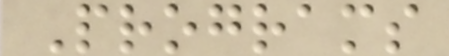Programs
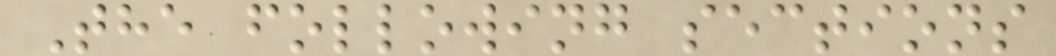The following sections
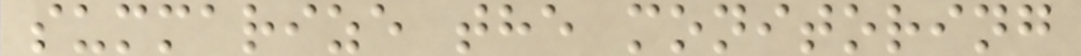summarize the monitoring
